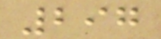297
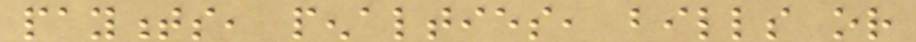payments, penalties, bills or
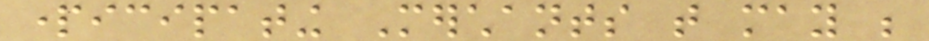participating Merchants that may be
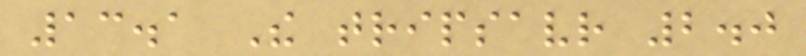13.1 The tripsavr 2.0
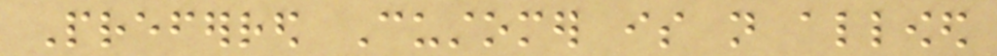Preferred Customer is not allowed
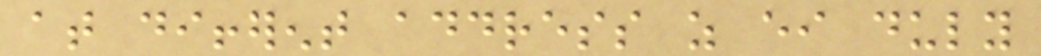at different address as either duly
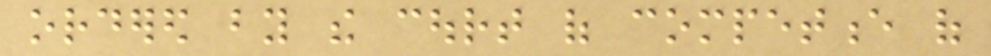ordered by the court of competence of
